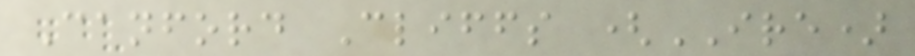Canford Cliffs (IRE)
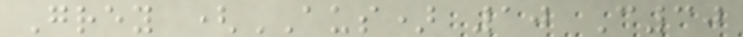Grey (AUS) 10 C30
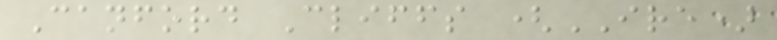Canford Cliffs (IRE)
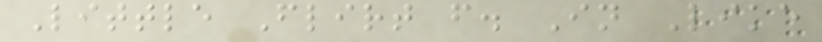Little Flirt f. In Like
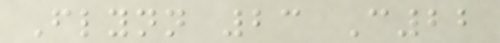Flynn 23 C22
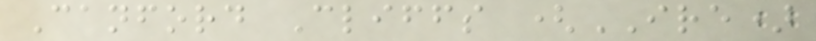Canford Cliffs (IRE)
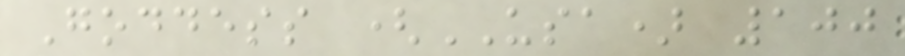Goddess (USA) 100
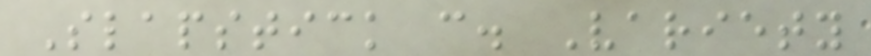Slapstick c. Variety
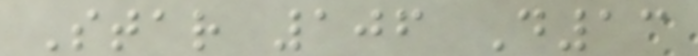Star 106 D13
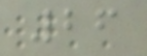26
